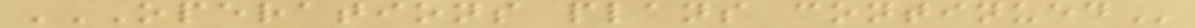OPERATIONS PLANS CONTINUED
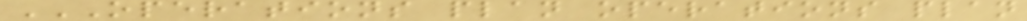OPERATIONS PLAN OPERATIONS PLAN
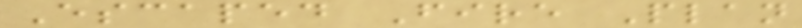Escaped Fire Plan
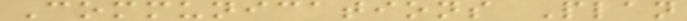Communications Plan
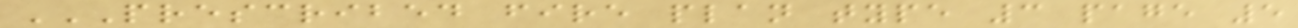PRESCRIBED FIRE PLAN TYPE 3 PAGE 5
